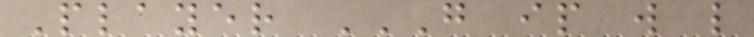Player G IP W L
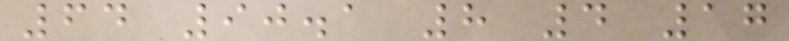64 90.1 8 4 17
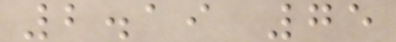2.19 75
